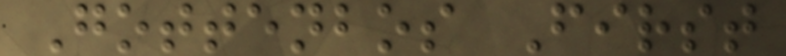Gottenbos First
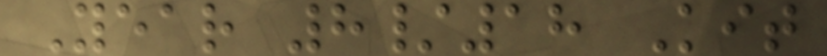Year 8/18 Kit
